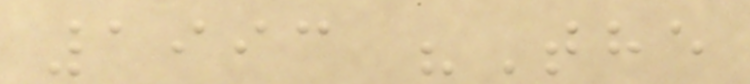1993 "The
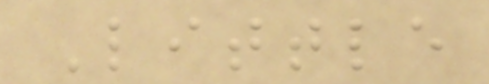Little
